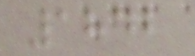1842
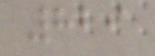829
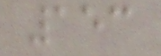153
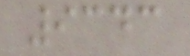9343
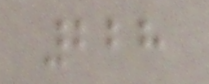228
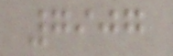7907
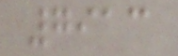7913
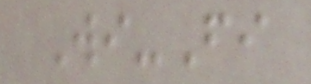Wi-Fi
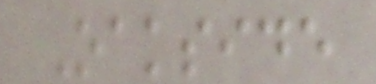Oakside
